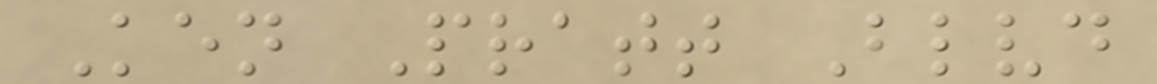Ken Pratt Blvd
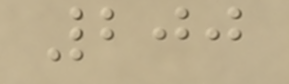200
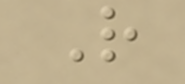R
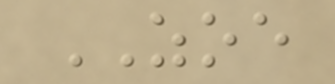ZOE
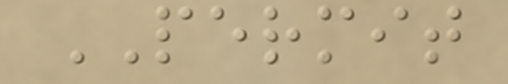PERMIT
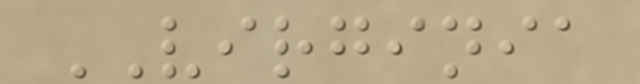VIRGINIA
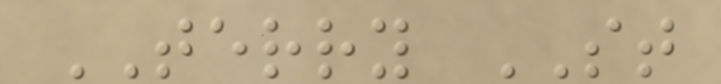TERRY ST
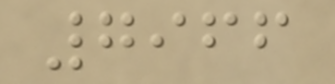7966
